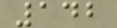142
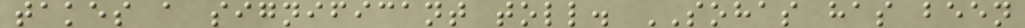takes a significant toll. SOHAS has been
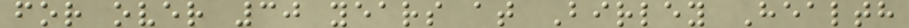for over 30 years at Birley Health
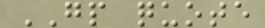GP quote
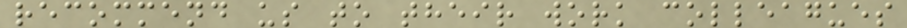recommend us to their work colleagues
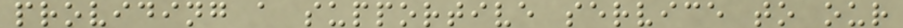providing a supportive service to our
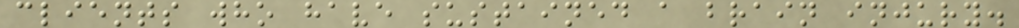clients who have sustained a brain injury.
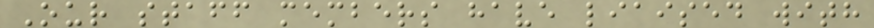Our staff members have liaised with
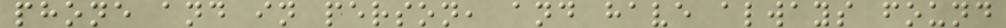phone and in person, and have always found
